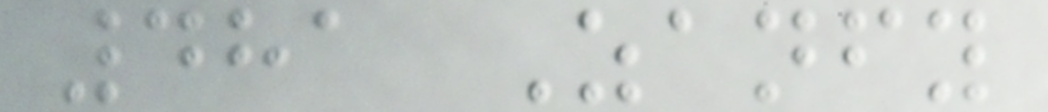481 Zanfy
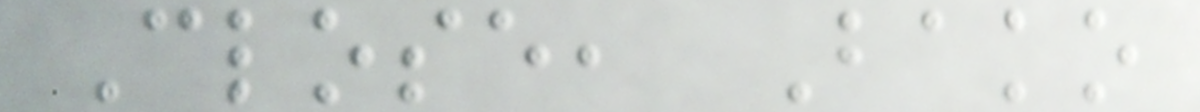Close, Bako
